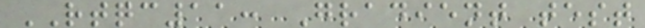RTQC11: Gradient test
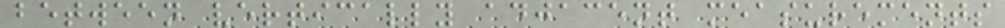between vertically adjacent measurements
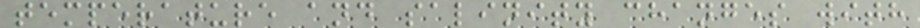temperature and salinity changes with
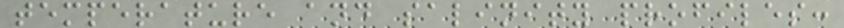temperature and salinity profiles:
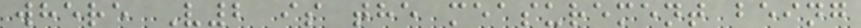where V2 is the measurement being
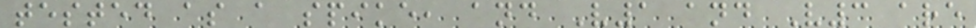tested as a spike, and V1 and V3 are
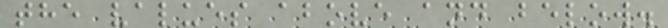the values above and below.
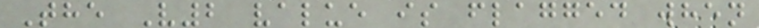The V2 value is flagged when
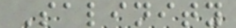Salinity
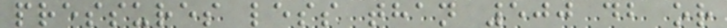pressures less than 500 db or
